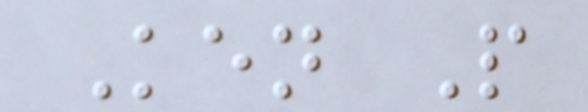Ken P
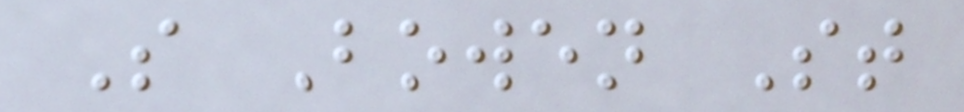S Bowen St
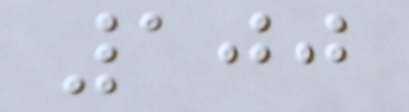100
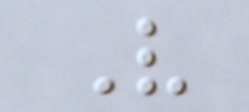V
